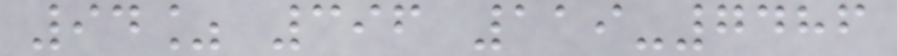94% 396 119-7486
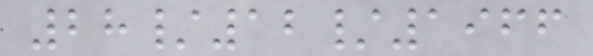28/12/1966
